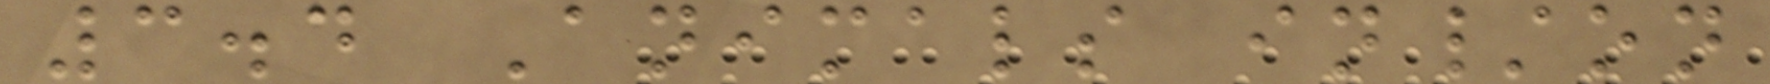3.4 Animals in/on
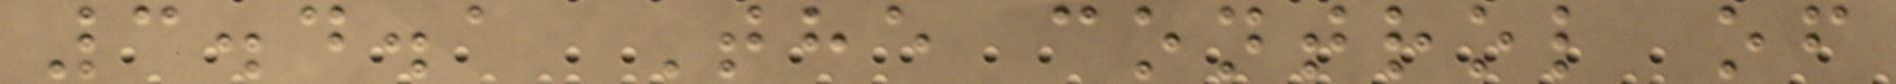3.4.1 The control of
